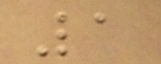1
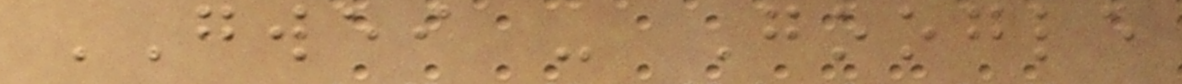GWEI - Google
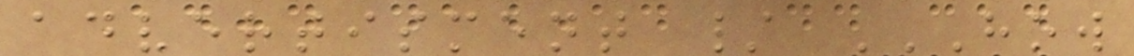advertisment / HOW
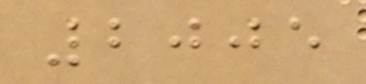2005
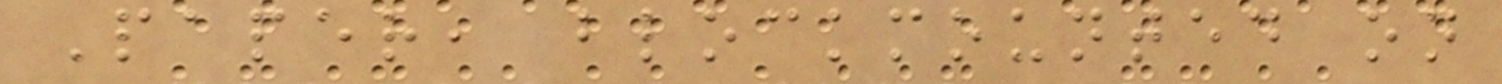Paper, blockmounted on
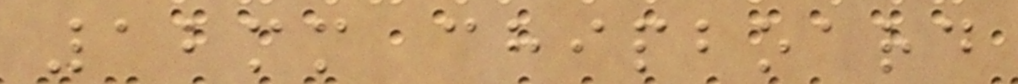12mm chipboard
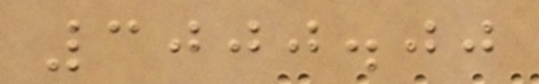3000.00
